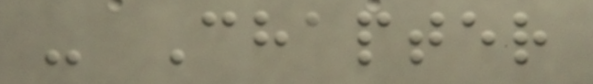- Chapter
